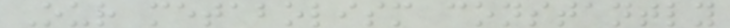Our metabolism constantly
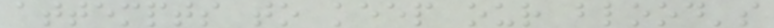attempts to keep our blood's
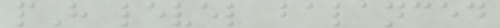pH level balanced
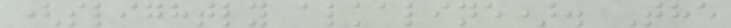(slightly alkaline). The
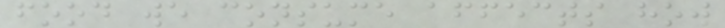food we consume affects how
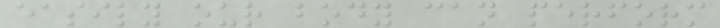easily our body can perform
